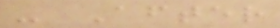- After
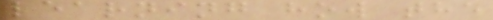learning how the
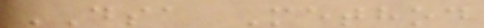DSA Method
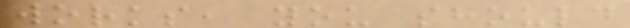works, you should
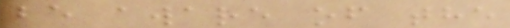be aware of the
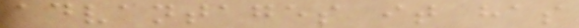advantages it has
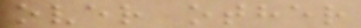over other
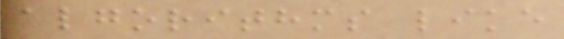algorithms like
